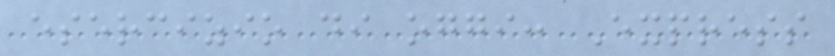esercizio di oggi: Express
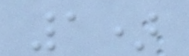1)
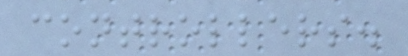controllers.
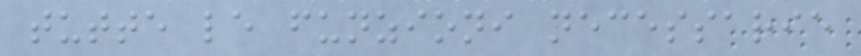tutte le funzioni necessarie
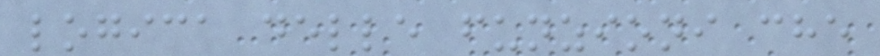logica delle funzioni che
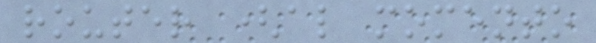router (al momento
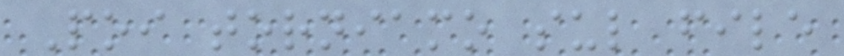Poi torniamo sul file
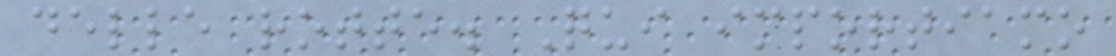delle rotte. Qui importiamo
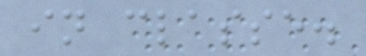in classe.
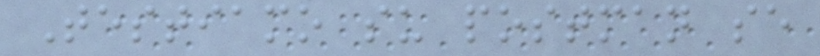Testiamo su postman se
